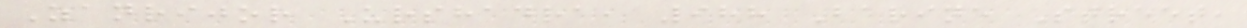Zanrijor Urshadra, 988 Barine Street,
